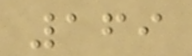169
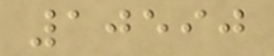10590
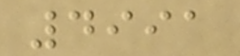4991
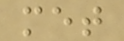met
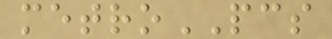metroPCS
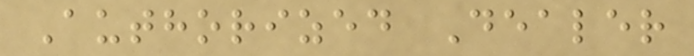Authorized Dealer
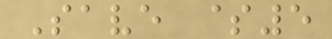Save $5
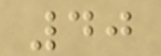40
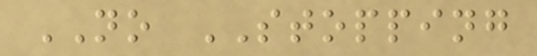NO STOPPING
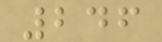246
